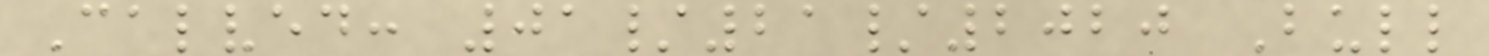Calved: 01/21/2020 Bull
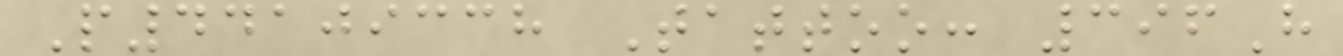P44109338 Tattoo: 396H
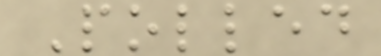Polled
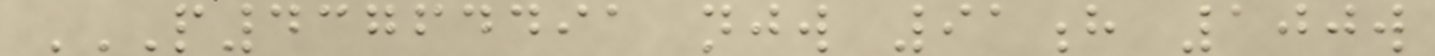P43764491 NJW 91H 100W
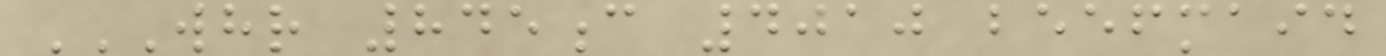WHR 845C 4010 BEEFMAID
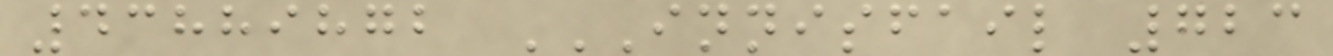43889872 INNISFAIL 723
